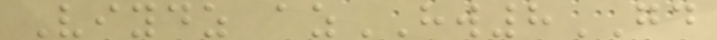Viydz azHW8GD
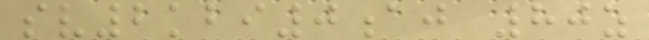sv2kbi0aj 80z
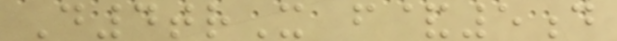D4trX f&5d
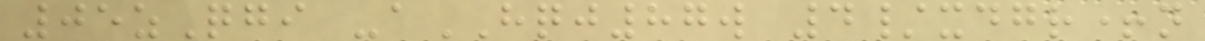05zQgi -aHQJ87w 4/xdgr+n
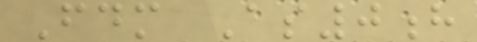Fdm As0h
